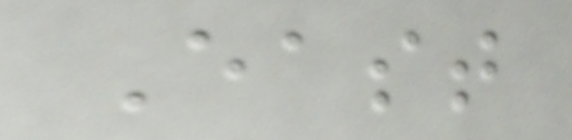East
